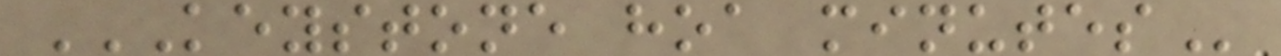KEYSTONE HOA MINUTES
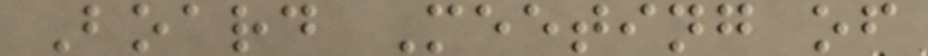Board Meeting of
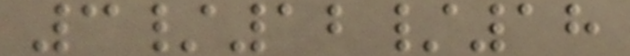3/12/18
